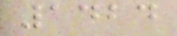1424
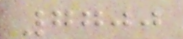7700
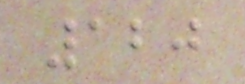120
